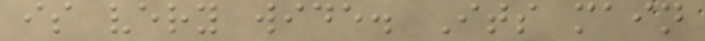is very wide. Its main
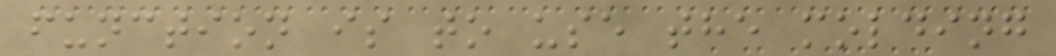function is to use the molding
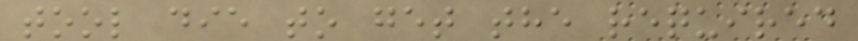tool die to get the required
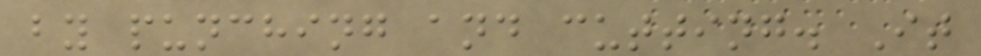by punching and cutting. It
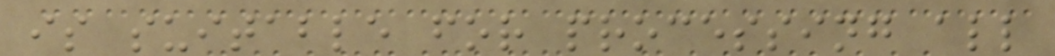is suitable for processing all
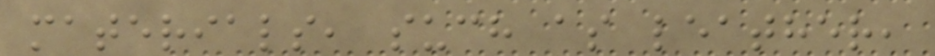materials, such as leather,
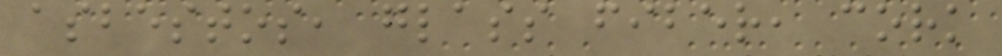asbestos, glass fiber, cork
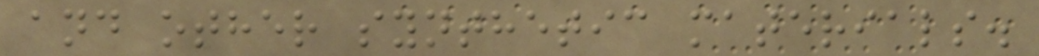and other synthetic materials.
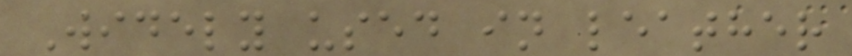Widely used in leather
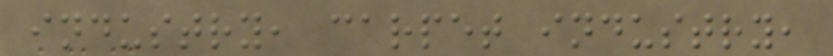industry, carpet industry,
